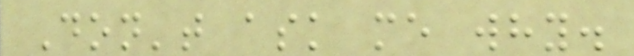Don't ask me why.
